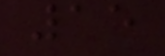15
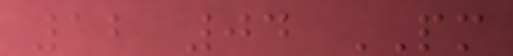12 04 PM
